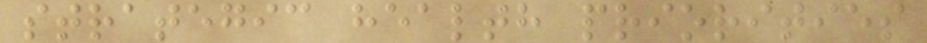strategic health priorities
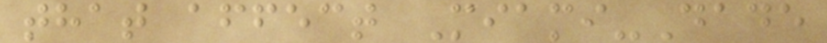that affect Miami-Dade
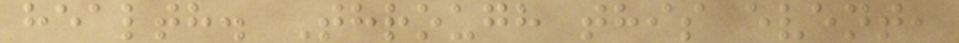health. Through this event,
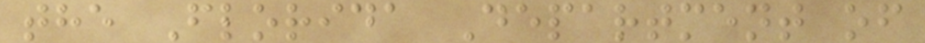the Florida Department of
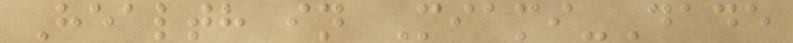Health in Miami-Dade
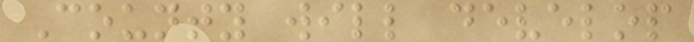County will develop
